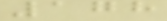178
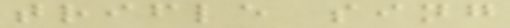trifle sing
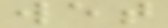wet
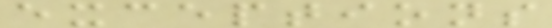exceptions
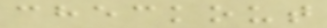checkout
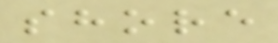shore
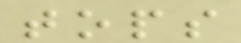tops
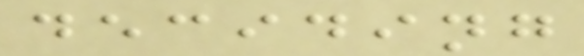deciding
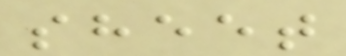sheet
